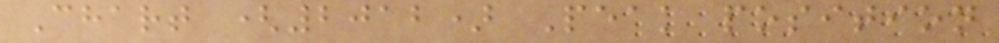Chart (2012) Peak position
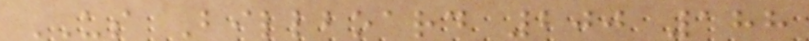US Billboard 200 188
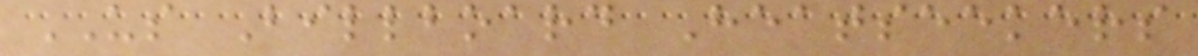US Billboard Heatseekers
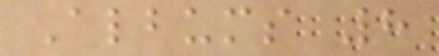Albums 8
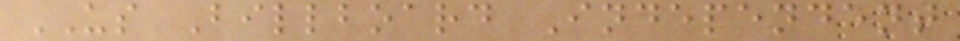US Billboard Independent
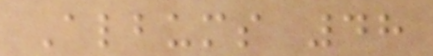Albums 48
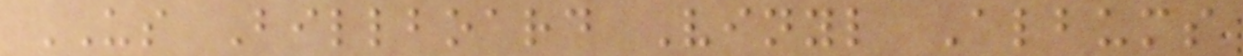US Billboard Vinyl Albums
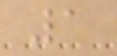1
